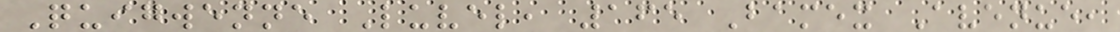Quigwenne Luvel, 165 Bamex Avenue,
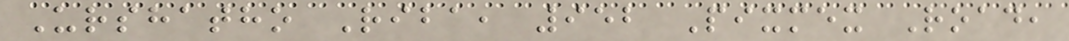Urshatho Riba, 952 Pixmex Road,
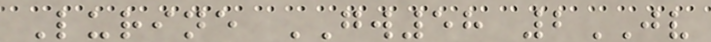Lurine GW58 2JV
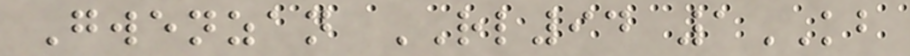Gwenzan RL94 1KB
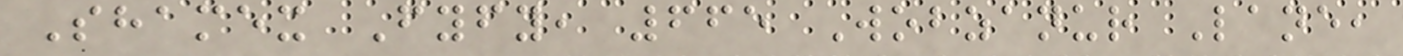Shamex Fyfy, 665 Wobzanur Lane,
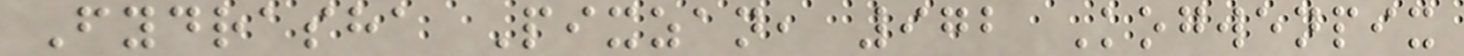Fydrasha Pixzan, 972 Kogwenpix
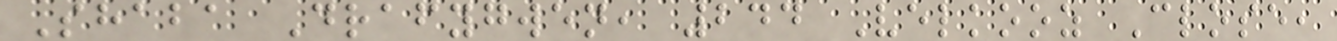Shaba Drafygwen, 244 Velkooz Close,
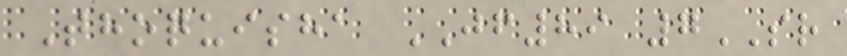Thoquisha JF89 7SR
